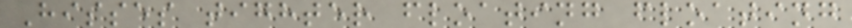Hisses tighter floating floating
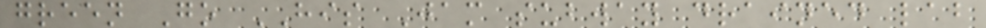green Go HIS Jam subway drained lab
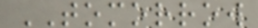TOMORROW
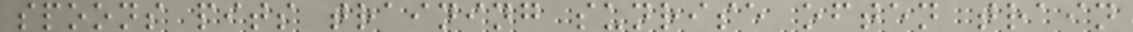spoons pits training sunrise often train
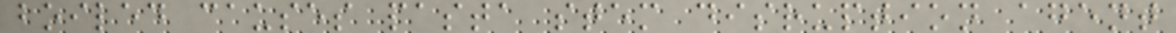boiled causes pasta stem disruption agent
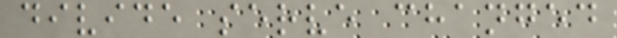divide serve changed
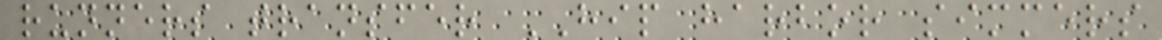runners transfer HIP harbor simmers
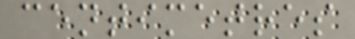centimetres
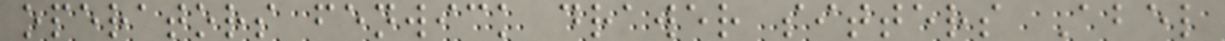operators fenwick drawer sitters Abel
